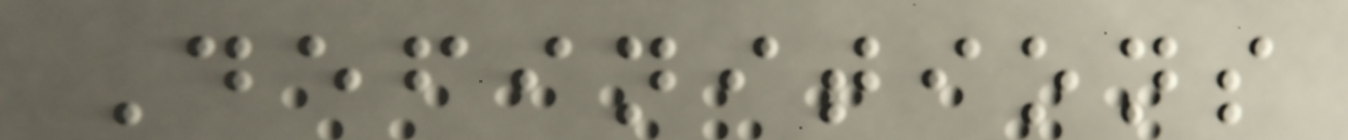Definitions
